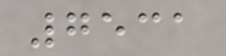7531
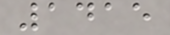1415
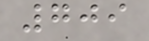709
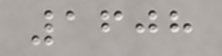1608
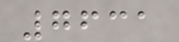7631
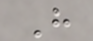H
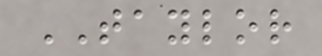TAYLOR
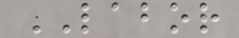LABOR
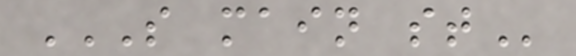S MAIN ST
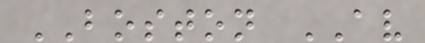BOSTON AV
